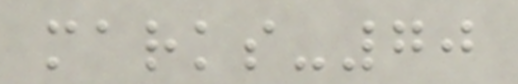marks-70
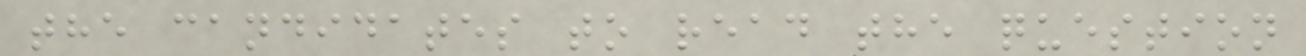the candidates to read the question
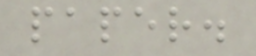paper.
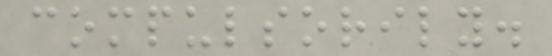compulsorily.
